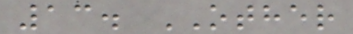13. OTHER
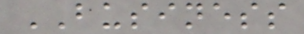BUSINESS
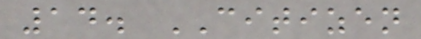14. CITIZEN
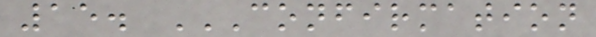15. CONFIRMATION
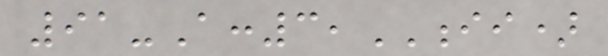91-A:3,II)
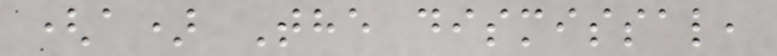(a) The dismissal,
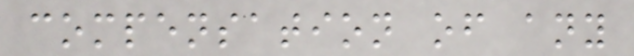compensation of any
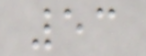53
